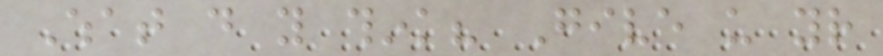What do you think? Give us your
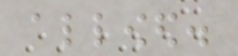allowed.
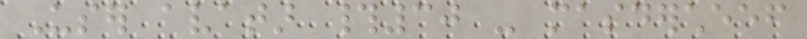User avatar #30 - masdercheef
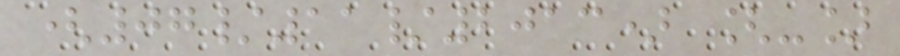(07/11/2013) [-]
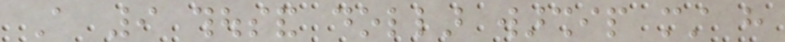A 9 thousand dollar warship must have
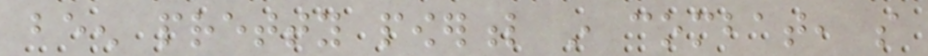been pretty powerful in combat, so
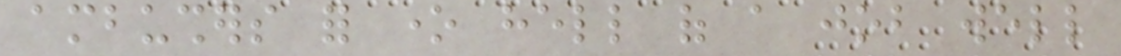ambushers for one hell of a job well
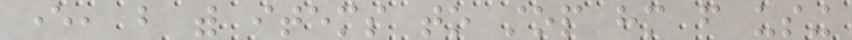ever, but with items to stop him from using
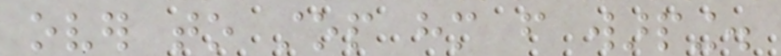over to stop him from warping.
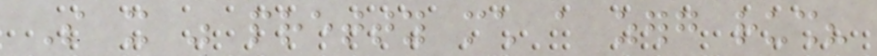So it was pretty much a zerg rush?
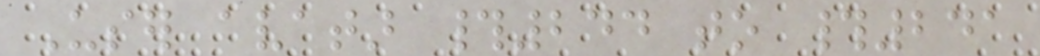User avatar #244 to #241
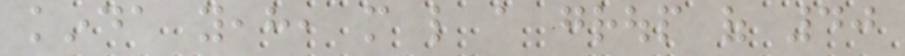kinda yeah, more like a group of 40
